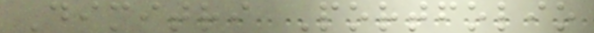Dimitri Portfolio
